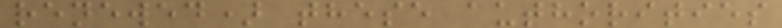renewed) these authorities
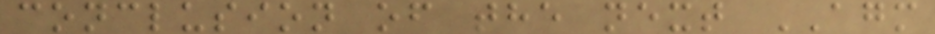conclusion of the next AGM
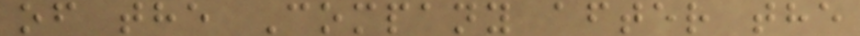of the Company after the
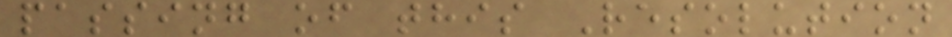passing of this Resolution
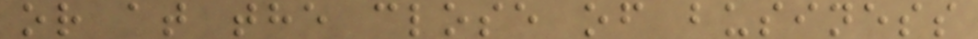or at the close of business
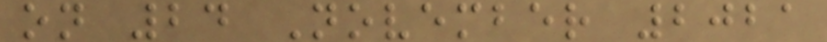on 24 November 2021
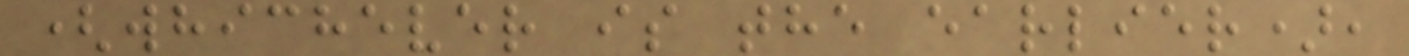(whichever is the earlier),
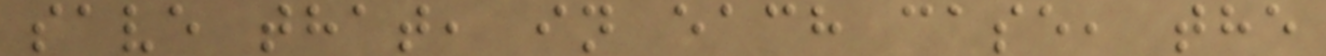save that, in each case, the
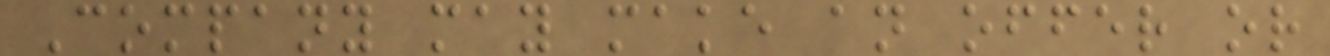Company may make an offer or
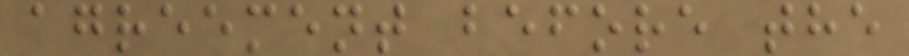agreement before the
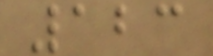123
